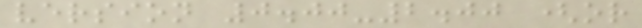version 0.00-2.00 (or
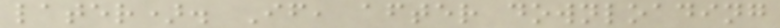later). If, after downloading
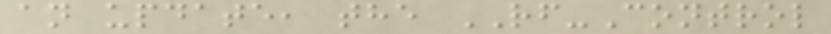an update, the RF-Control
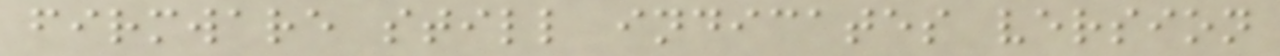firmware still indicates version
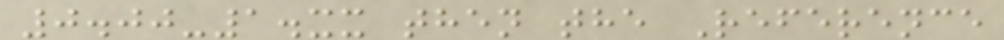0.00-1.xx then the Reference
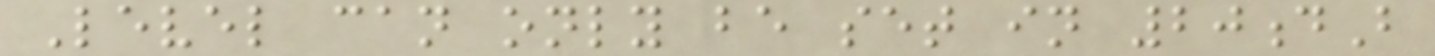Level can only be set in 20dB
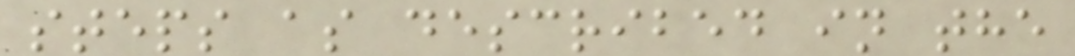steps as described in the
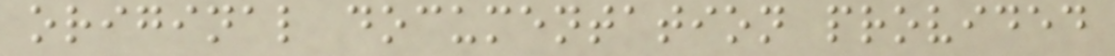original documentation provided
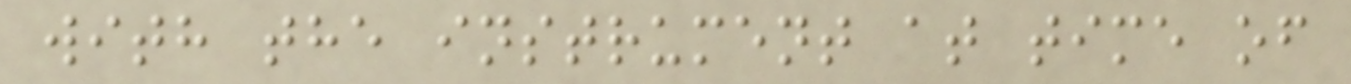with the instrument at time of
